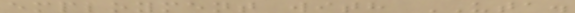employment with UTA.
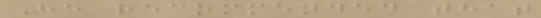He recommended that
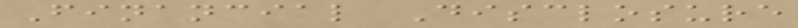Financial Disclosure
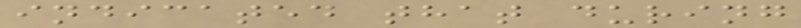indicated that during
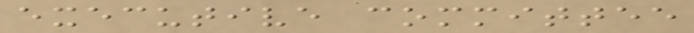executive committee
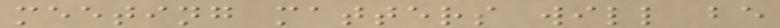meeting matters will be
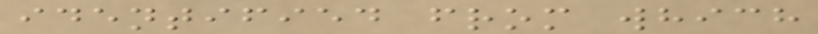identified from which
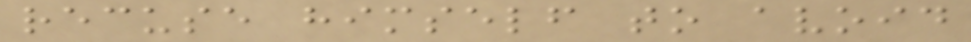recuse himself to avoid
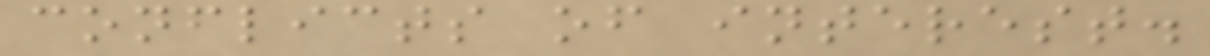conflicts of interest.
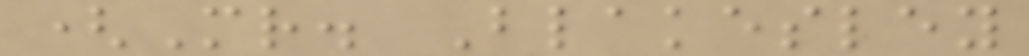(Mr. Blakesley
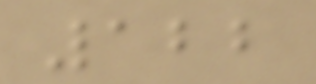122
